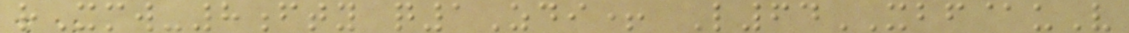rXmw-8fty q1Zdi+ L64XBF@uV
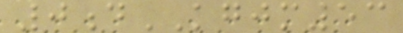0dKGJM53
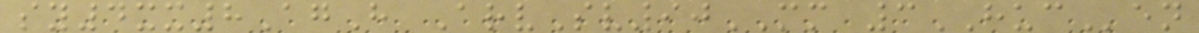sy4xx8AgH ArvSv90MM 3HUCen
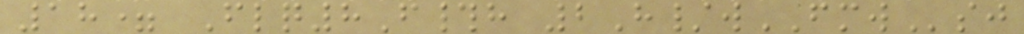18= Flq8F#h 2H/wFMWsj
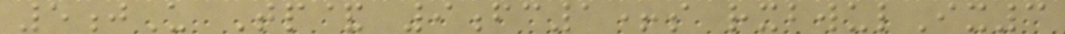5jU Tp& 9fc1+s rxbwulIx3
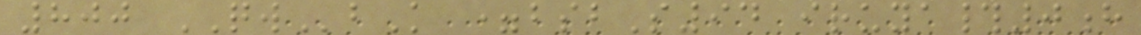800 QWbK =bsbS94 iruya#0h
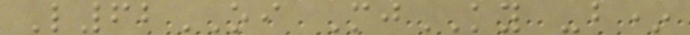L62OI MjKY -b*
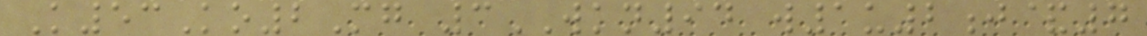K53Ko2Mg 3WKN94 w1u2j&7
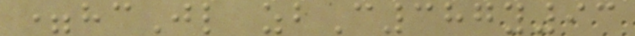=hcJl zbC387y93
